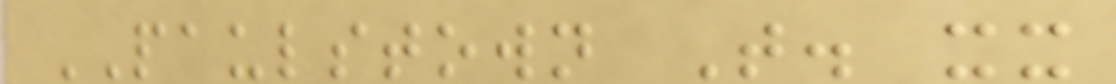PAULSTOWN T. xx
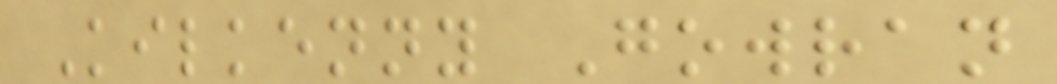Kilkenny Gowran
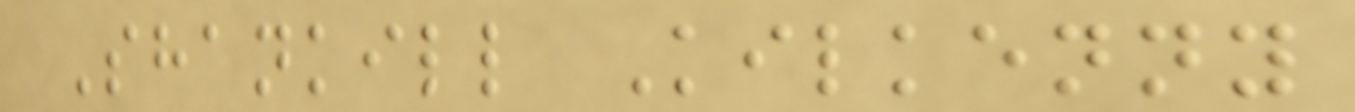Shankill Kilkenny
